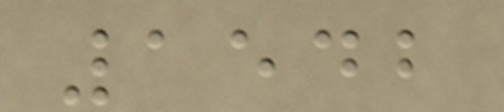1542
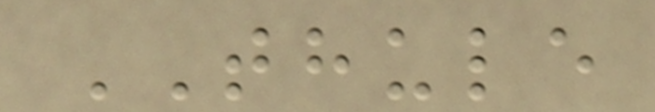THULE
